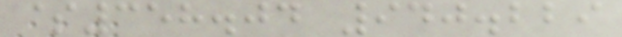$358.04 940.229
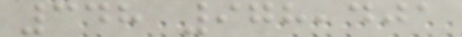348 978,401
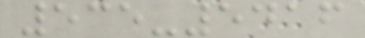535-5416
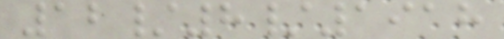12/8/1918
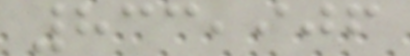833,906
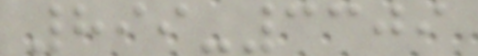899-3309
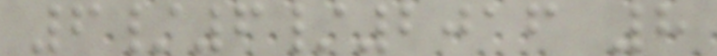6/6/2016 8
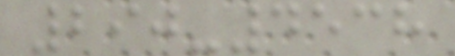290-4538
